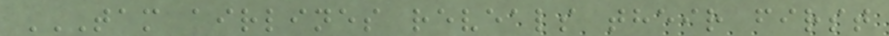TAM AIRLINES REVEALS THEIR FIRST
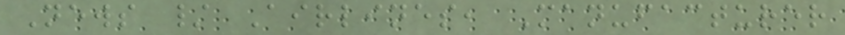News / Airlines, Manufacturer
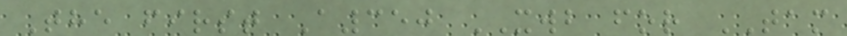The first A350 XWB for TAM
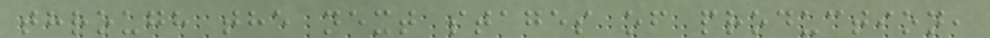through the next stages of production,
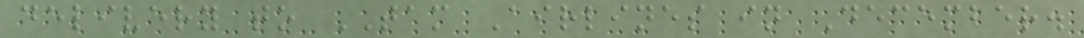delivery to TAM Airlines in December.
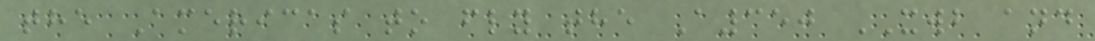the Americas to fly the A350 XWB and
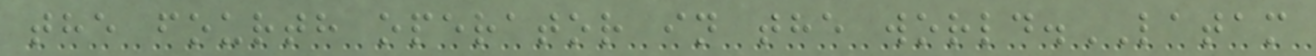the fourth operator in the world.LATAM
